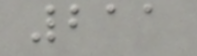211
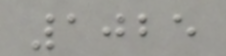1025
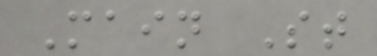Main St
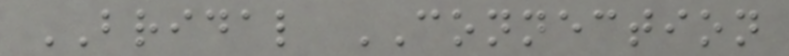BRIDAL CONNECTION
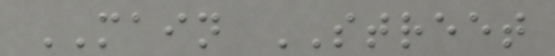MAIN STREET
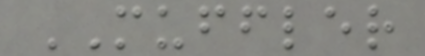MUFFLER
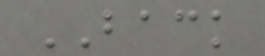BACK
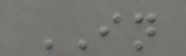IN
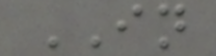IN
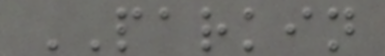PARKIN
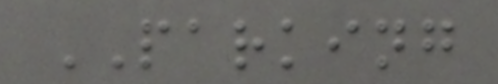PARKING
